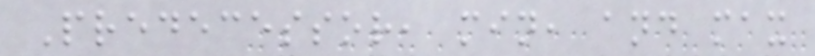Predecessor, min, and max
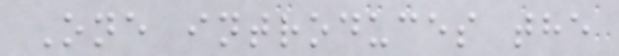One introduces the
